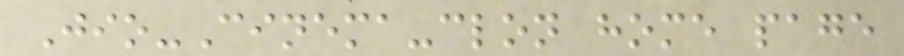Jio-Cinema-clon home page
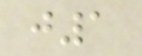j1
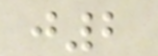j2
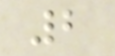2
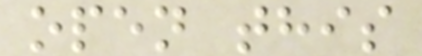open this
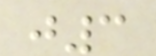j3
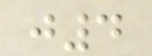j4
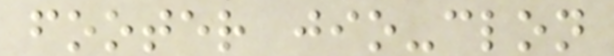footer jio-clon
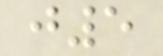j5
